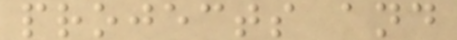projects and
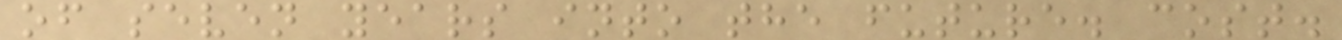of seven years into the future. cost.
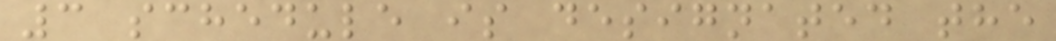3 schedule is designated the
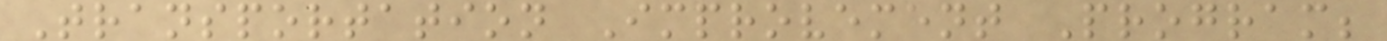Transportation Improvement Program;
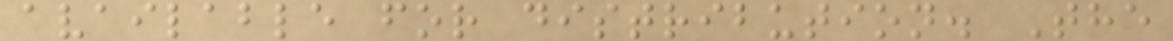available for distribution. The
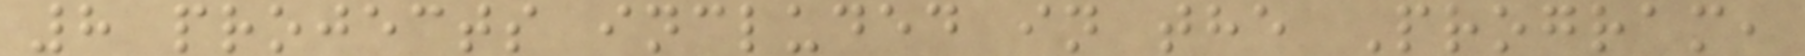8 projects included in the Program,
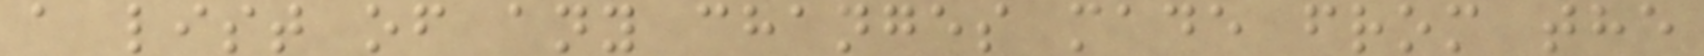a list of any changes made from the
